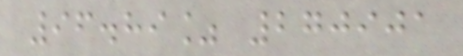96.89% 270901
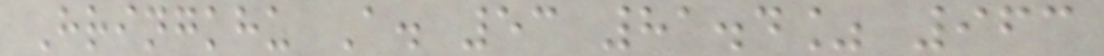Hringkhu A. 53 81.4% 963
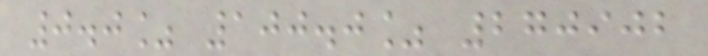0.0% 100.0% 270902
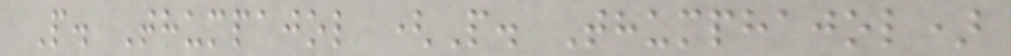P. Thumpajol (P. Thumphajol)
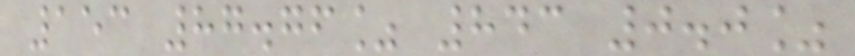153 87.76% 843 0.0%
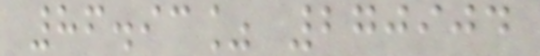86.93% 270904
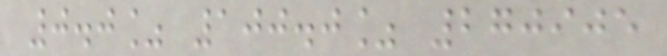0.0% 100.0% 270905
